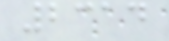2314
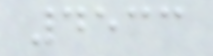4533
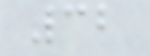32
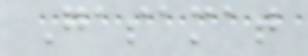Gasamat
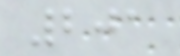201
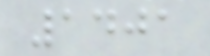1401
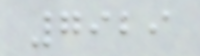7929
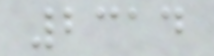2314
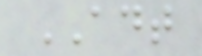ADT
